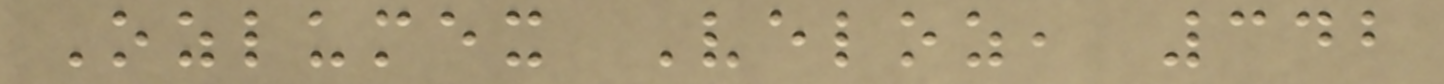Ozlumex Veloz, 342
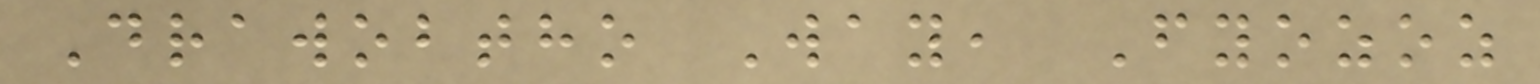Drawobtho Way, Fyozoz
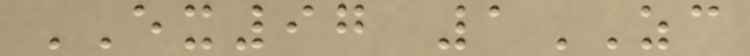EX97 1ZC
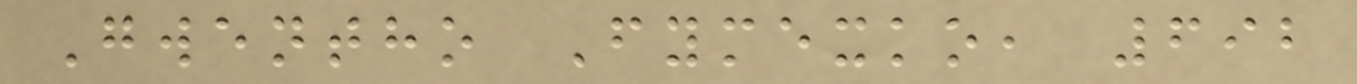Gwentho Fymexko, 692
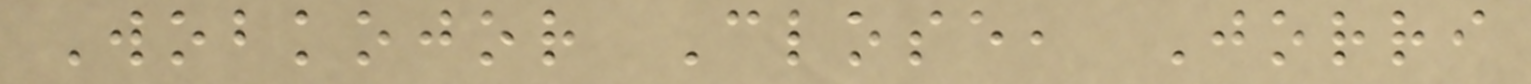Wobkojor Close, Jorri
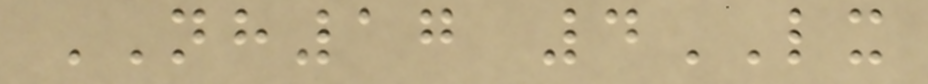NH17 4LX
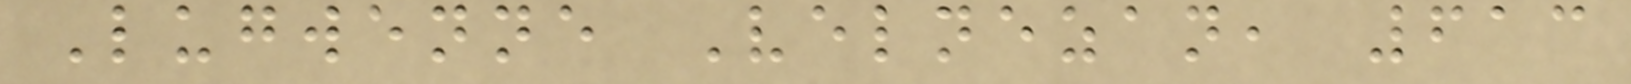Lugwenne Velnezan, 613
